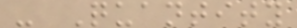- Quantity
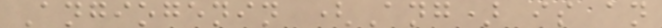Angiogenin (Ang) is an
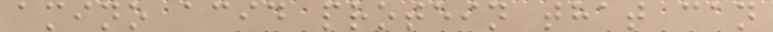amino acid protein that can
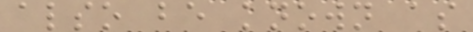also be known as
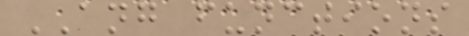ANG functions
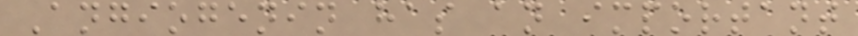Angiogenin has an important
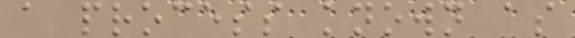a process known as
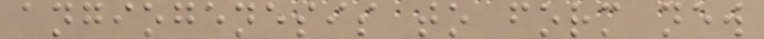angiogenesis to form new
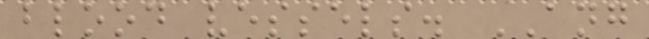blood vessels. ANG
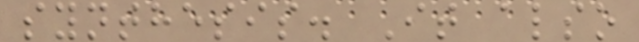synthesis. It also
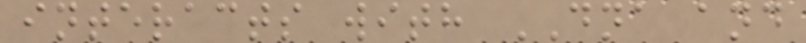interacts with DNA and
